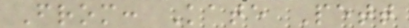From: Kate Pett
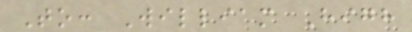To: William High
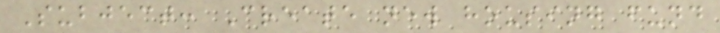Subject: Create new housing fund
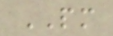PM
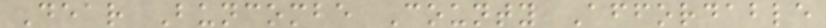Dear Buncombe County Affordable
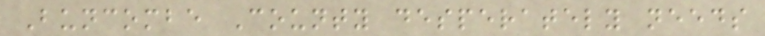Buncombe County desperately needs
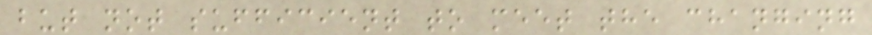but not sufficient to meet the changing
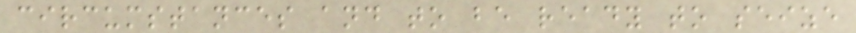circumstances and to be ready to seize
